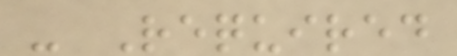- Required
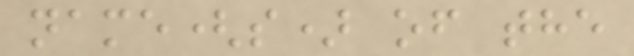name(s) of the
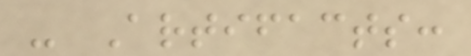- Artifacts:
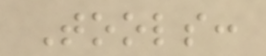Tools:
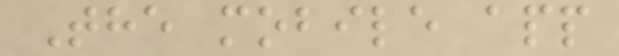The mobile app
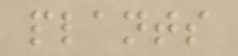plants
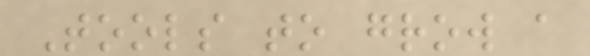Tools to grow a
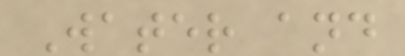Water and
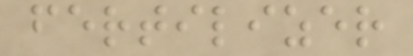fertilizer
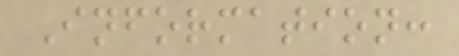Information:
